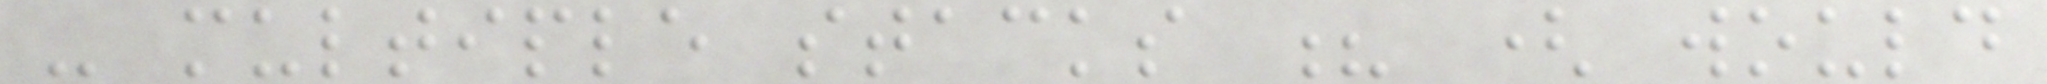- multiple stacks ? ( would
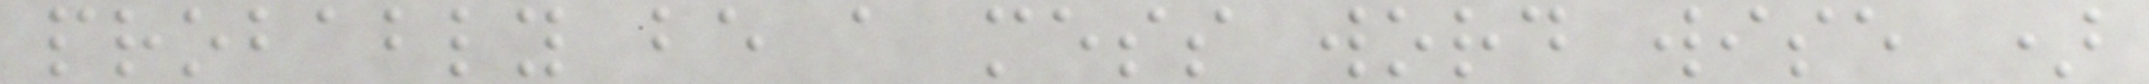probably be a mess word wise )
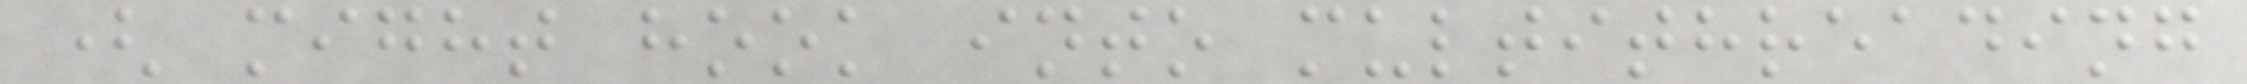( might hook into multithreading
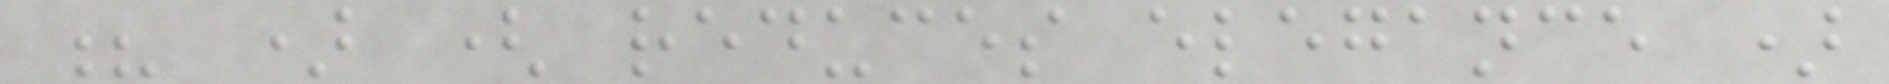? ) ( reduces elegance )
